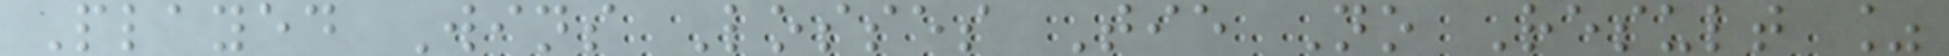Played Wins Losses Tie No Result %
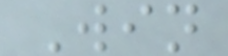Win
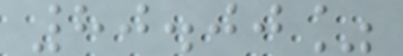80.00%
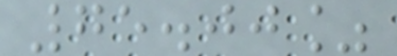75.00%
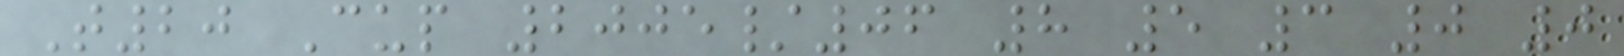T20 Cup 2005/06 8 5 3 0 0
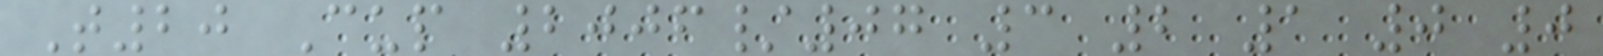T20 Cup 2006/07 3 2 1 0 0
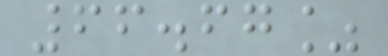66.67%
